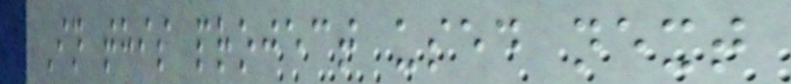In this project used next
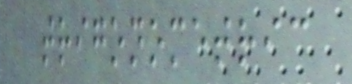trigonometric
